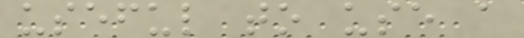useful to use a
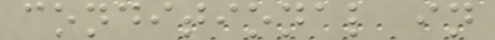conditional in
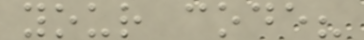your code?
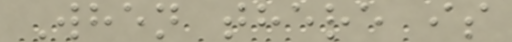When there is
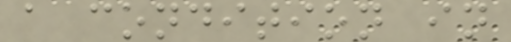a condition in
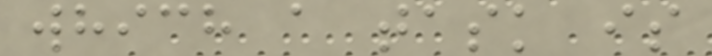which a task is
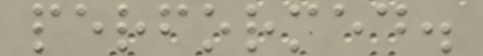performed.
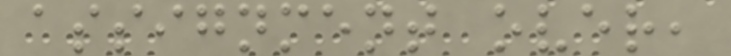assignment over,
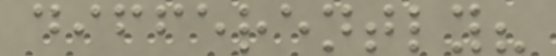differently?
